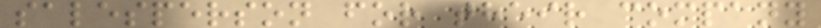salesperson for their company
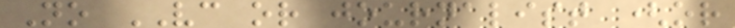No VC or journalist (or
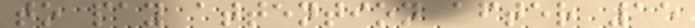to pay attention after 15
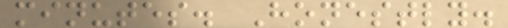minutes. Honestly.
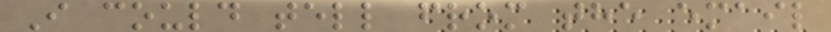I could tell from the email
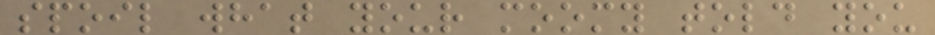spoil what your moomy told you
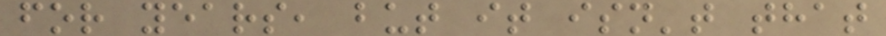for years, but it isn't that
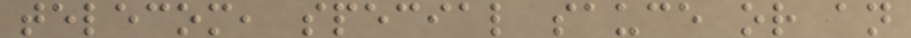telecom, special sauce or an
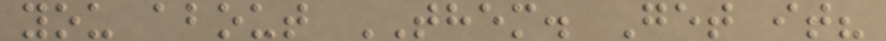you about THEM. Get it?
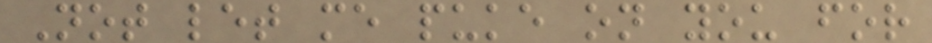Not let me puke on you for
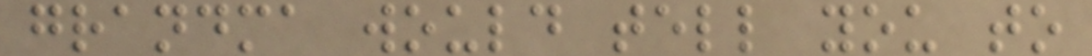grandma would tell you to
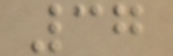37
